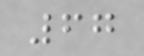67
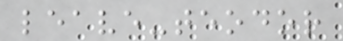leave-teodor
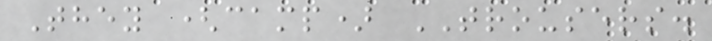They (camp) TROUSERS.
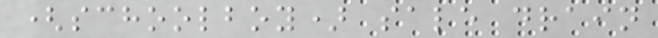(schoolboy) sale drain
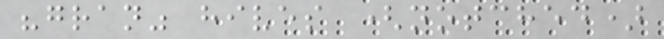"gran" hives (notched)
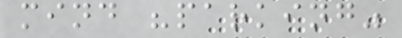mind "parking"
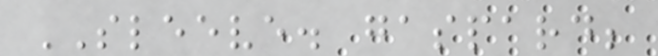SLEEVE. gaspard;
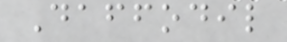Daffodil
